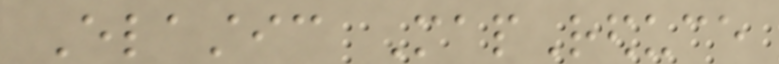Elastic MapReduce
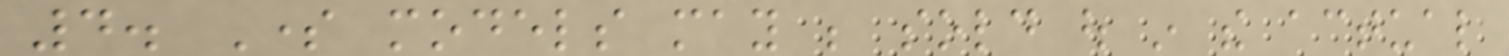4. Some models may be sold out in the actual
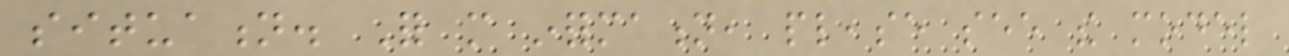situation. For more information, please see the model
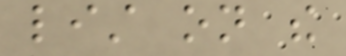list on the
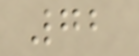72
